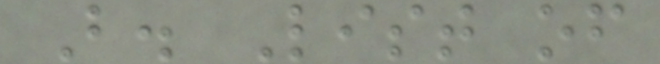B. List of
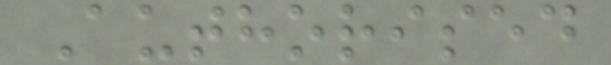Authorised
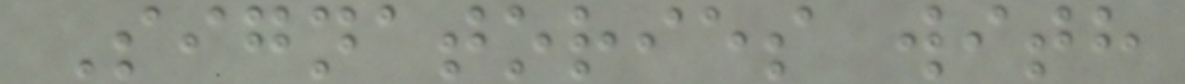Signatories with
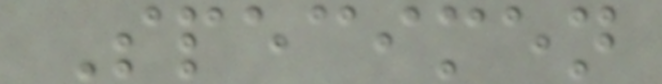Specimen
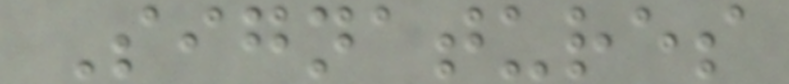Signatures
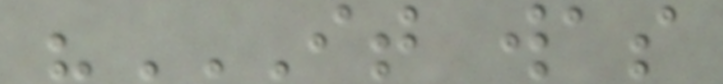"IT WAS
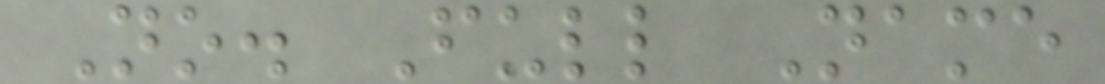No. Full Name
